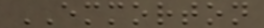EMMORTON
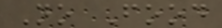No Food
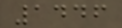1446
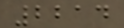2214
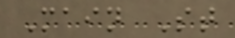Main St
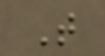T
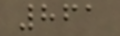861
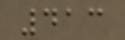413
